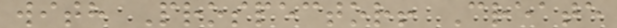with Prospector! Create
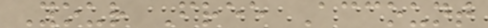Your Free Account
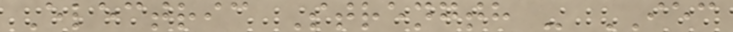Electric Strength - IEC
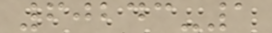60243-1
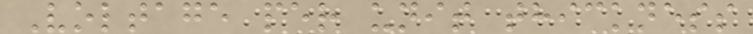Voltage per unit thickness
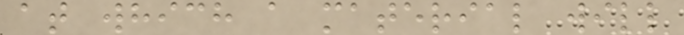at which a material will
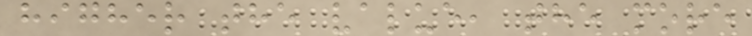higher the value, the more
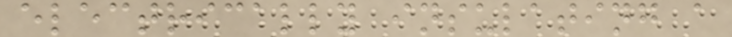electrically insulating a
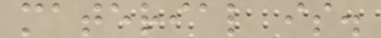material is.
